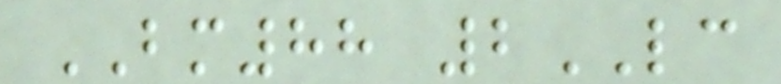BM88 2LC
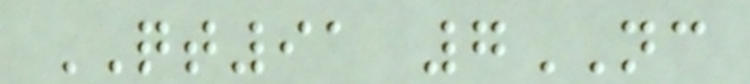QT91 7NC
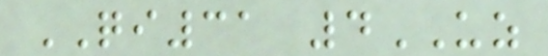QI31 4UZ
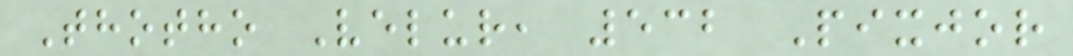Thotho Velur, 532 Pixjor
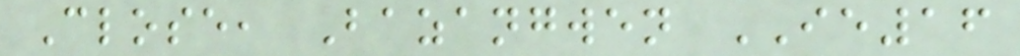Close, Bazangwen IE16
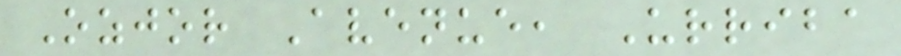Ozjor Avenue, Urriba
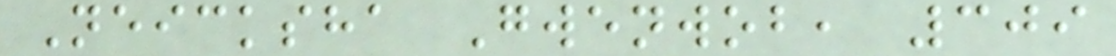Neicksha Gwenwob, 309
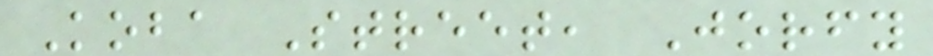Koba Street, Jorfy
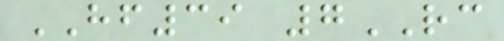HF39 7RC
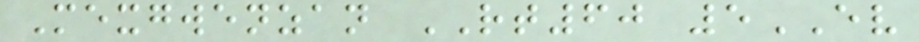Mexgwenzan RT60 5EV
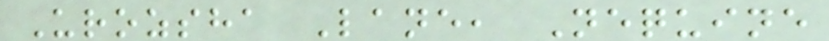Urozsha Lane, Nequine
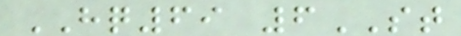HQ69 6ST
